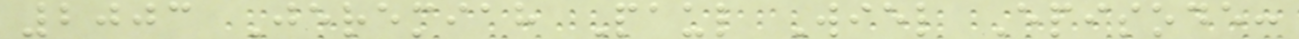2003 Jeremiah Paul Wiel Episode:
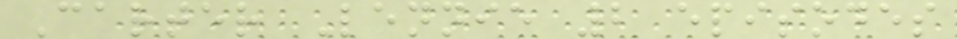Carter Lennie 2 episodes
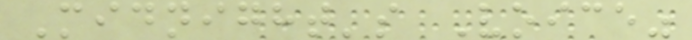Midnight's Voice"
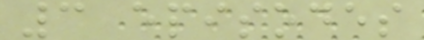3 episodes
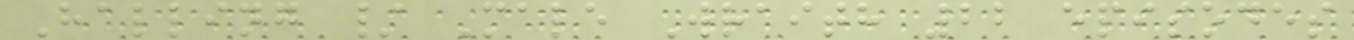Halling / Male Wraith 22 episodes
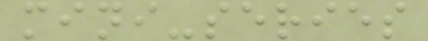mini-series
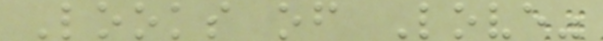Looks of Love"
